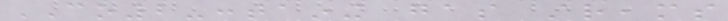CO2-containing gas streams
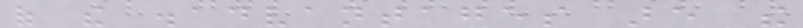of the disadvantages are the
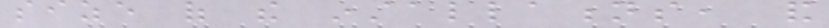size of the installations, and
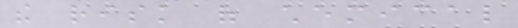the risk of chemical
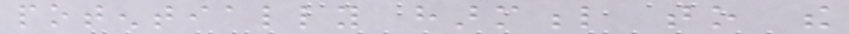potentially harmful to the
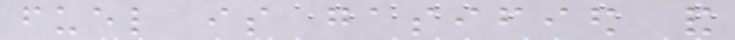fuel is gasified and
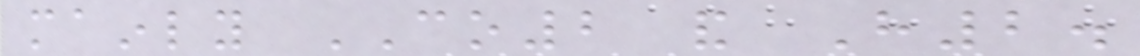mainly CO2 and H2.
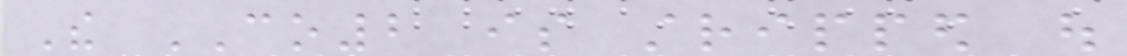The CO2 is stripped out
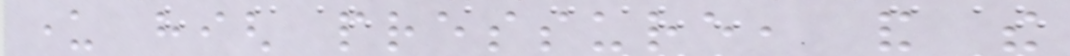under high pressure, and the
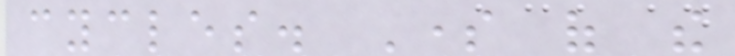cycles. Some of the
